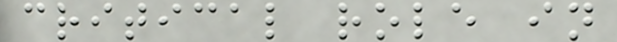critical role in
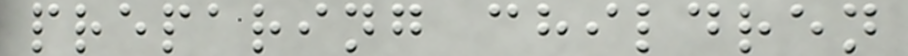preparing children
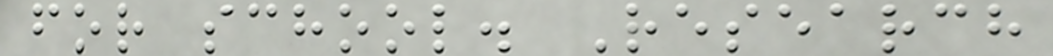for school. Research
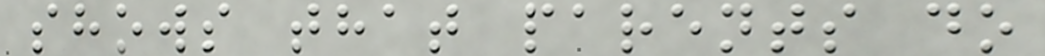shows that parents do
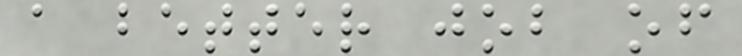a better job of
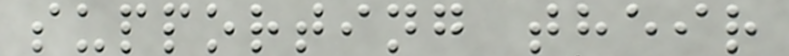supporting their
